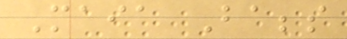Maia Babbs
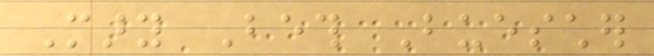Mary Beth Buescher
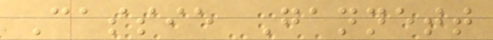Cassie Gannett
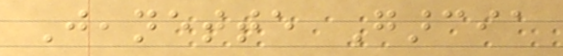Jeanette Garcia
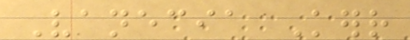Vanecia Kerr
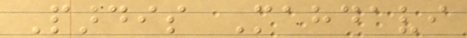Pardis Mahdavi
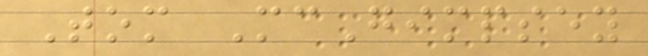Tom McGimpsey
